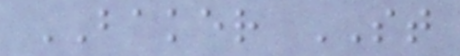BAKER ST
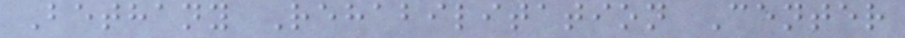Bethany Rehabilitation Center
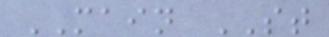MAIN ST
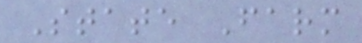State Farm
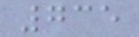735
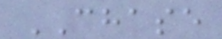CHASE
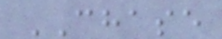CHASE
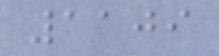1109
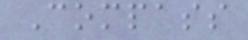Compass
